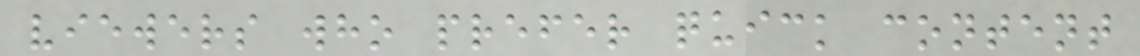viewers who prefer quick content
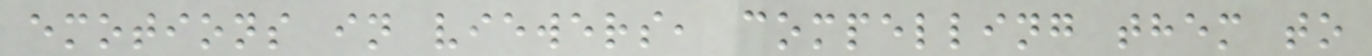emotions in viewers, compelling them to
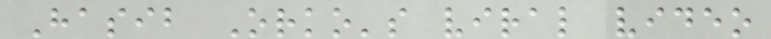Hasib Orko's viral video
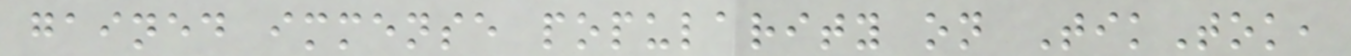gained immense popularity on TikTok,
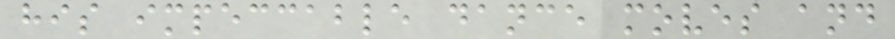his impeccable dance moves and
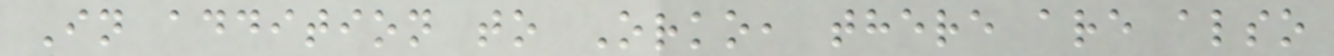In addition to Orko, there are also
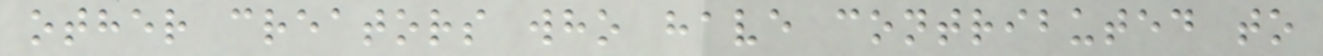other creators who have contributed to
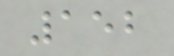152
